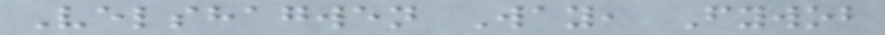Velshagwen Way, Fywob
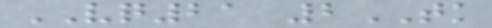VQ21 2TK
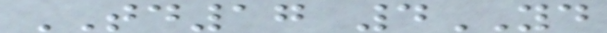TD17 4YD
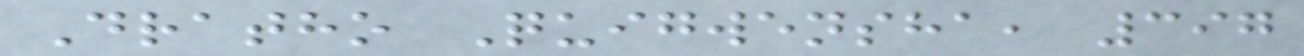Dratho Quigwensha, 397
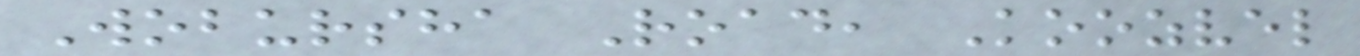Wobursha Road, Koozvel
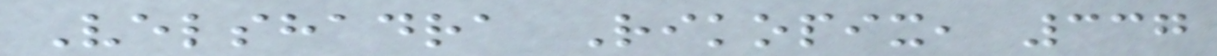Velshadra Rikopix, 337
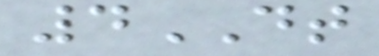4DT
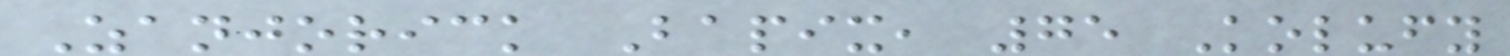Zanjorick Bapix, 75 Kolufy
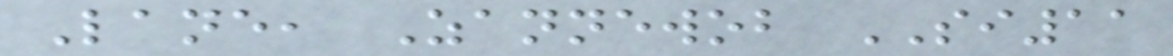Lane, Zannewob SI11
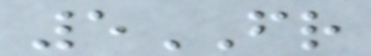5FR
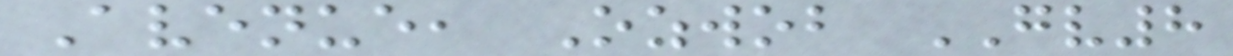Avenue, Ozwob GV8
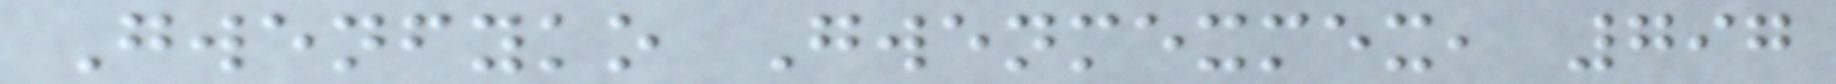Gwenfyko Gwenmexmex, 797
